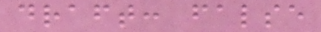draft: false
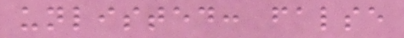unlisted: false
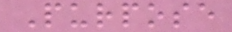Purpose
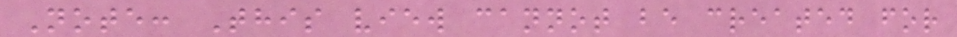Note: This view cannot be created for
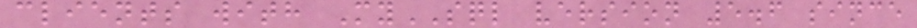clients with MySQL version 5.6 since
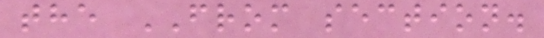the FROM section.
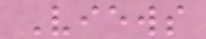Views
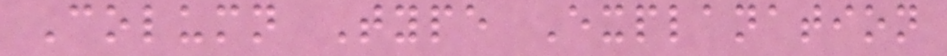Column Type Explanation
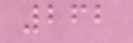262
